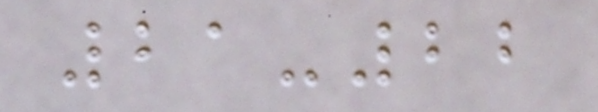21-22
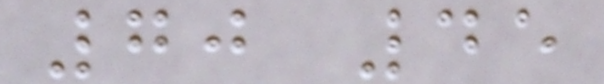70 45
